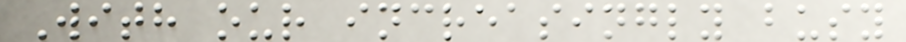With our increasingly busy
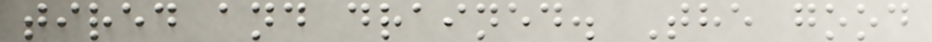tired and drained. The good
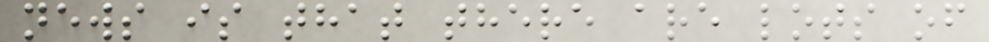news is that there are lots of
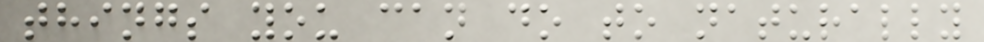things you can do to naturally
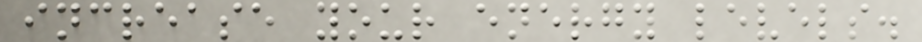increase your energy levels.
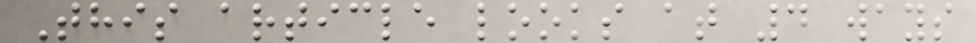This article looks at 4 ways
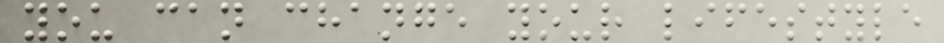you can change your lifestyle
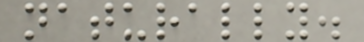naturally.
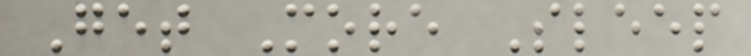Get More Sleep
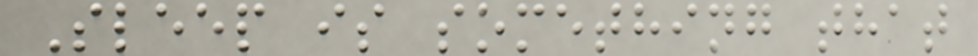Sleep is something that
